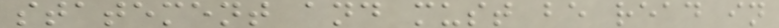statement and must be read in
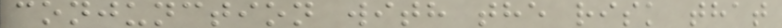conjunction with the risk that
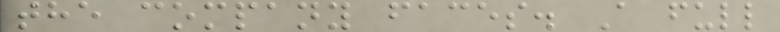the company faces. A full
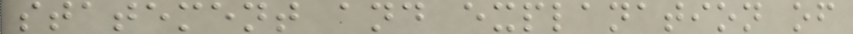statement and explanation of
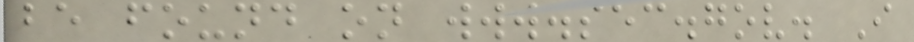be found on www.sec.gov. I
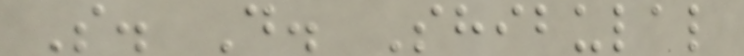S. D. Shibulal
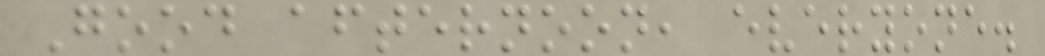Good afternoon, everyone.
